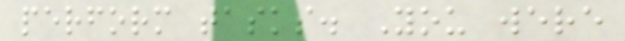perform tasks. You were
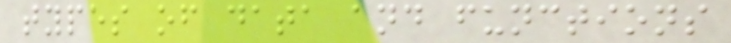types of data and functions
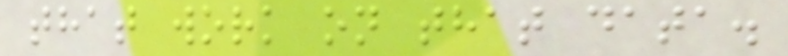that work on that data.
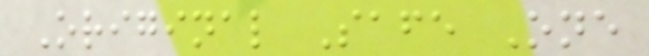Original Safe One
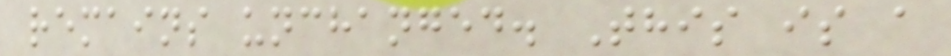remains unchanged. This is a
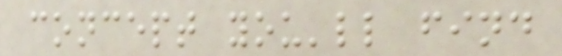concept you'll find
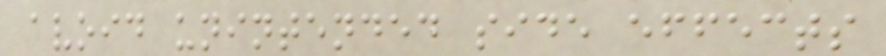avoid unintended side effects
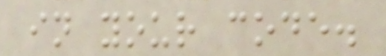in your code.
